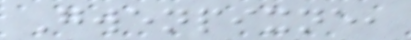Gwenpixne,
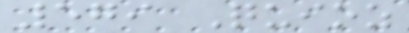579 Quioz
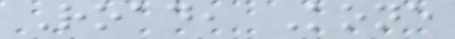Road, Kone
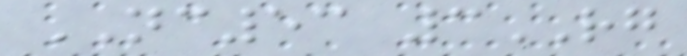NC53 3RG
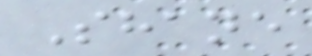Shane
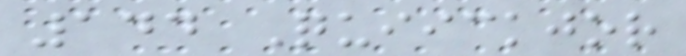144 Quiickjor
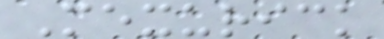Mexurick
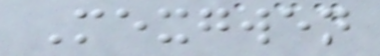Mexgwen
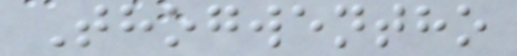Thogwentho
